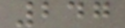247
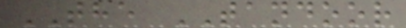THE TANDOOR
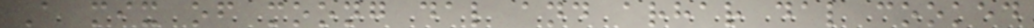A mix of moong dal and arhar dal cooked
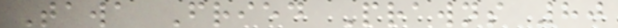Tawa Fried Prawns 80
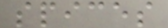spices
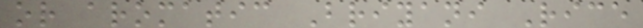or aromatic Briyani Rice
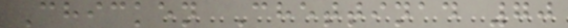Chicken Chettinad 70
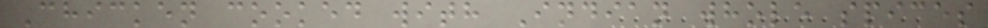Chicken cooked with Indian whole spices
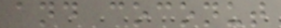and coconut
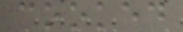cooked
